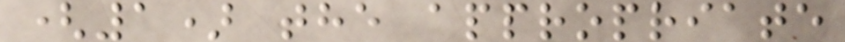(1) the appropriate
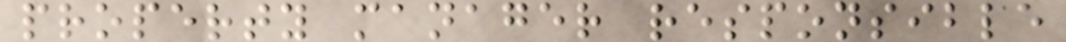property manager responsible
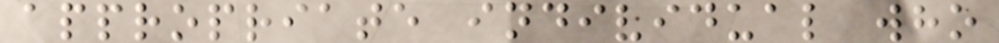appropriate individual who
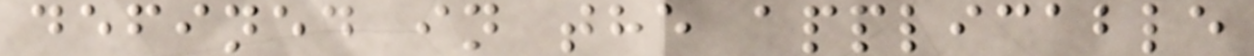defined in the applicable
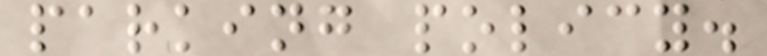parking policy.
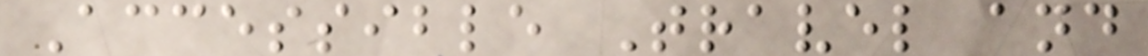Accessible Travel and
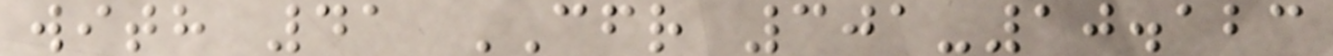with 41 CFR 301-10.123
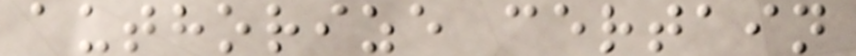authorize certain
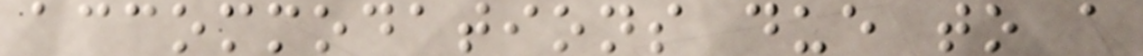accommodations due to a
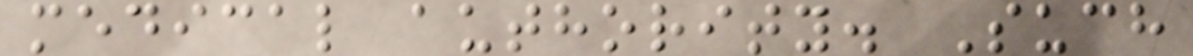medical authority. Such
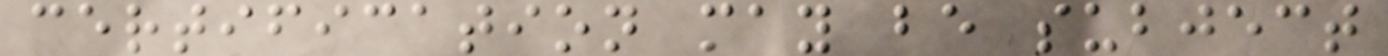certification may be subject
